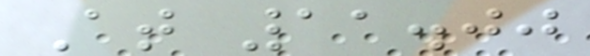At 11.00
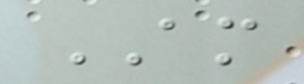AM
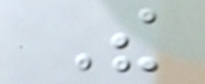The
